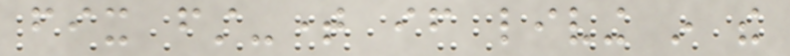fix first-time if living in the
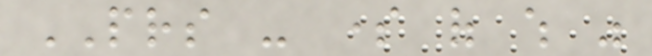PRS - some of which was
